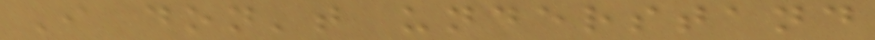I don't understand
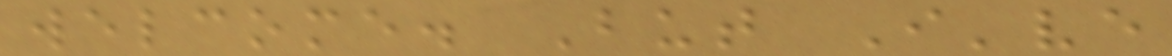welcome. But I've
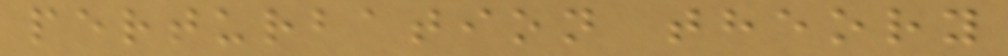perturbation theory
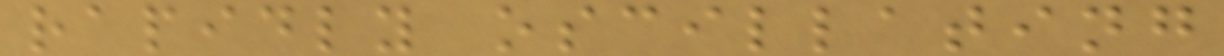rapidly oscillating
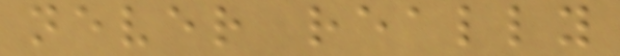never really
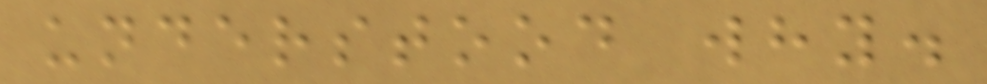understood why.
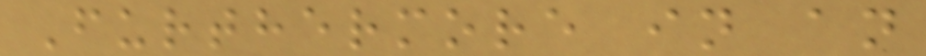Furthermore in an
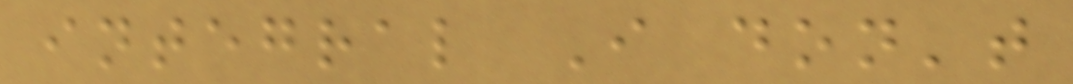integral I don't
